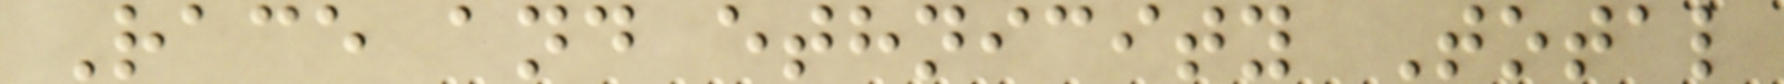Race and ethnicity Total
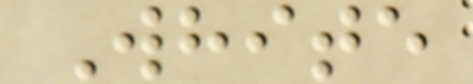White
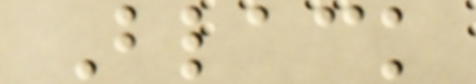Black
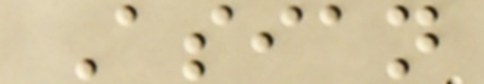Asian
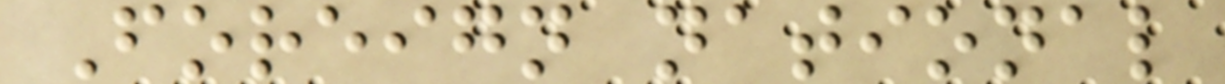Foreign national
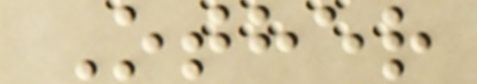Other
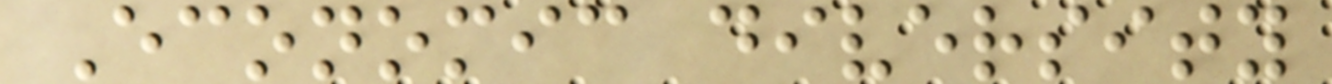Economic diversity
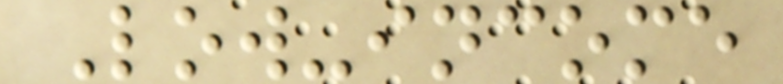Low-income
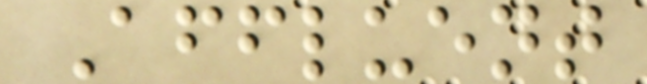Affluent
